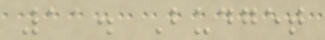11. Budget
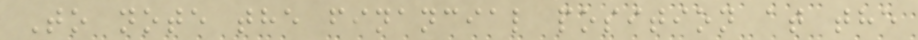To note the financial position at the
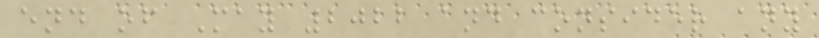end of May 2022 and consider any
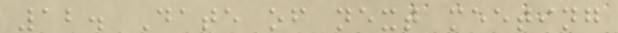12. Date of next meeting
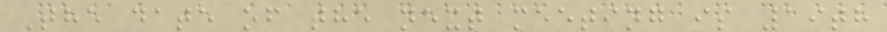The date of the next meeting is 19th
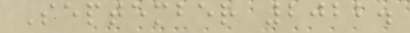September 2022.
